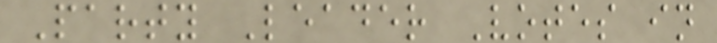Party Leader Votes in
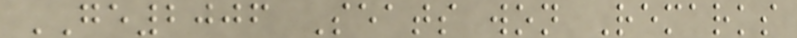GE2006 Seats won Remarks
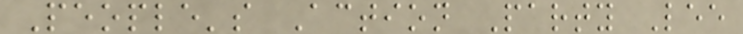People's Action Party Lee
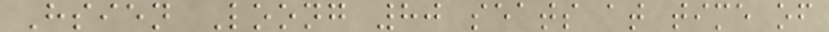Hsien Loong 80 seats at time of
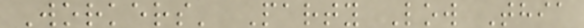Workers' Party Low Thia
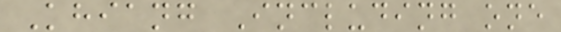Khiang Including one
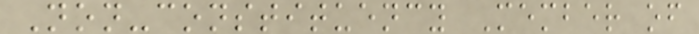Non-constituency Member of
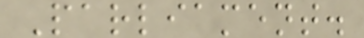Parliament.
